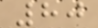80
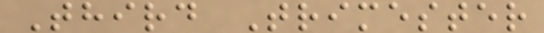Third Trimester
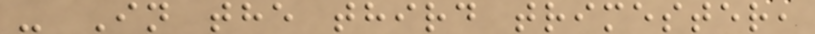- In the third trimester,
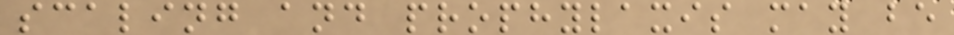scaling and prophylaxis may be
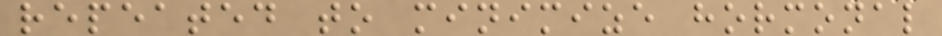repeated to minimize hormonal
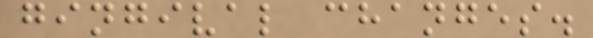gingival changes.
